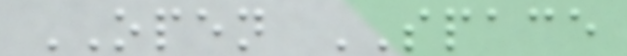OPEN SPACE
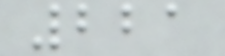221
